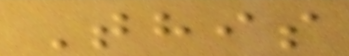This
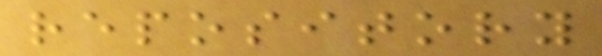repository
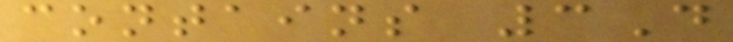contains 3D
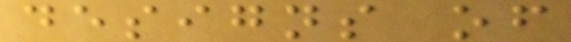designs of
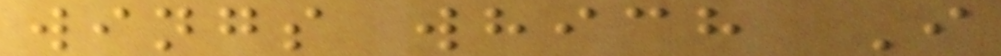wings which I
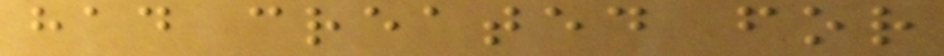had created for
